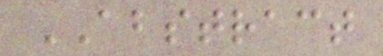ABSTRACT
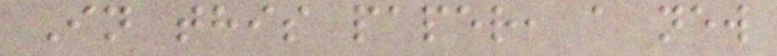In this paper, a new
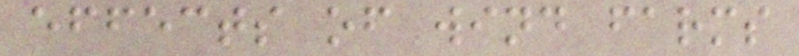effects of wind farms
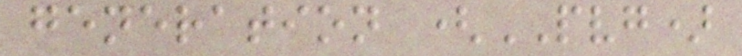generation (PVG)
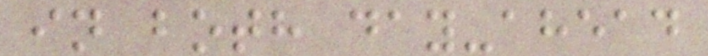in both day-ahead
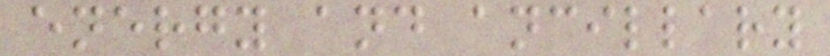energy and ancillary
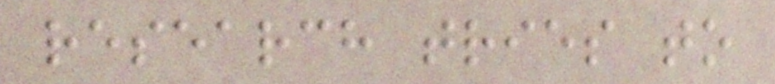research tries to
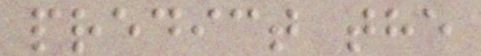predict the
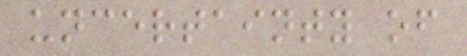uncertainty of
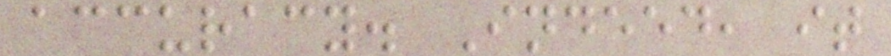accuracy. Indeed, it
